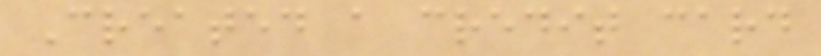Created a credit card
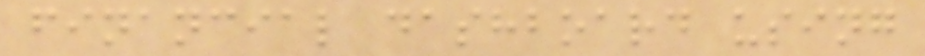financial dashboard using
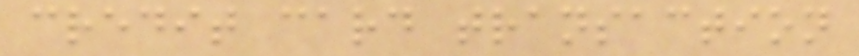credit card transaction
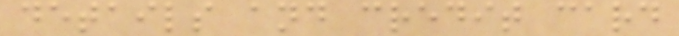details and credit card
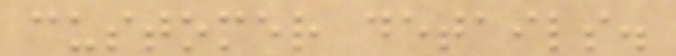customer details.
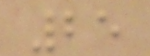25
